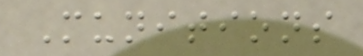Munitions
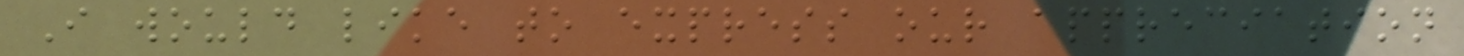I would like to express our appreciation
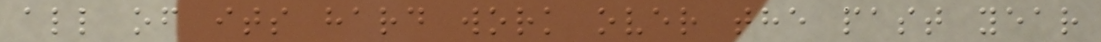all of its hard work over the past year
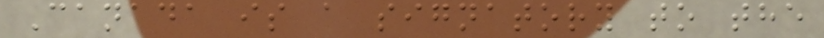Canada is a signatory to the
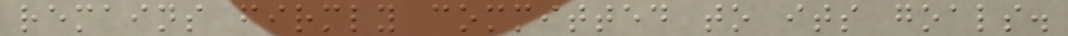remains firmly committed to its goals.
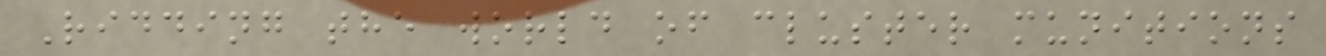Ridding the world of cluster munitions
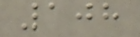108
